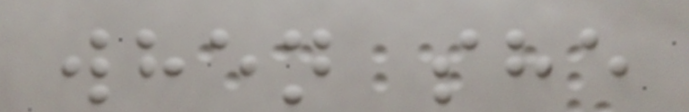when she
